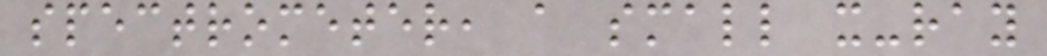spectrometer, a small x-ray
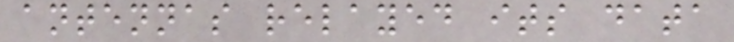antennas relayed its data
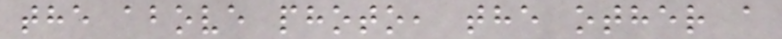the above photo, the other a
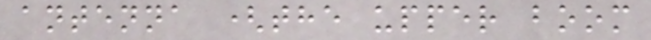antenna (the upper boom
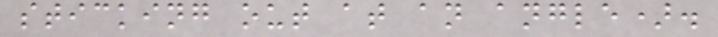sticking out at an angle).
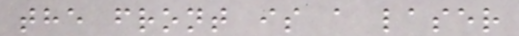the front is a laser
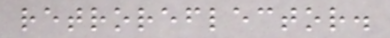retroreflector.
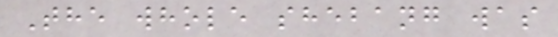The whole shebang was
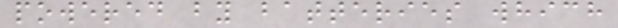powered by batteries which
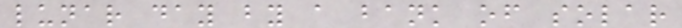lunar day by a bank of solar
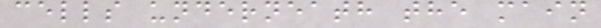cells underneath the main
